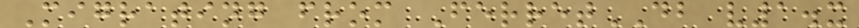Migrating from FerretDB v1.x
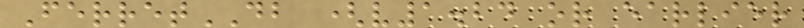FerretDB (v1.24 or earlier
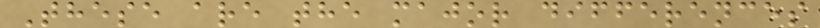These are the major differences
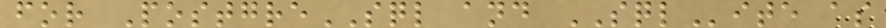for PostgreSQL and SQLite as
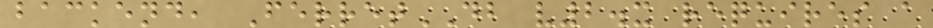backend, FerretDB v2.x requires a
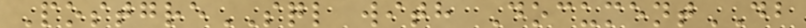PostgreSQL with DocumentDB
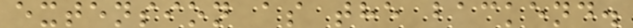extension as the backend.
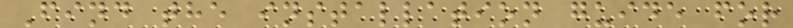Find the installation guide for
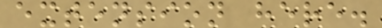extension here.
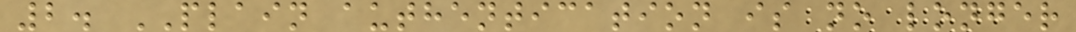2. PLAIN authentication is no longer
